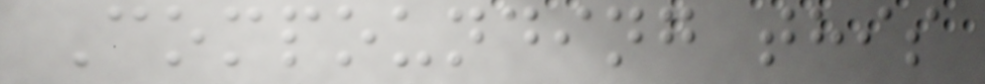Compounding this
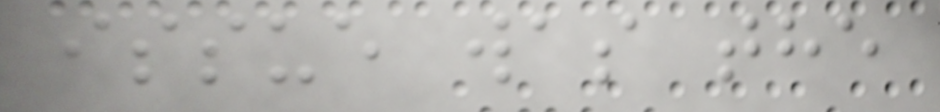issue was the
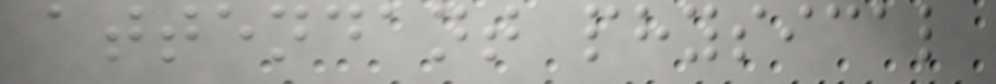attendant physical
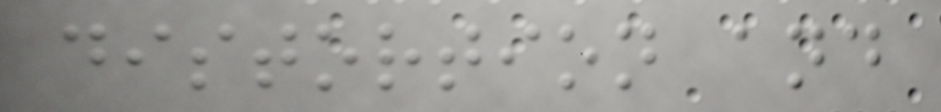distortion and
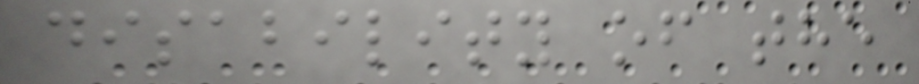disability of the
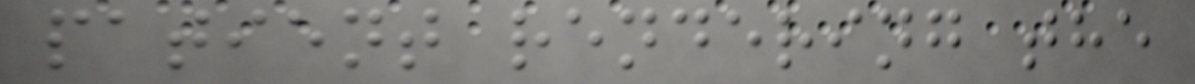patient rendering the
